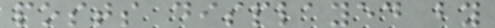posts displayed by
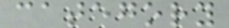category
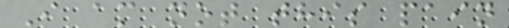I am not this pain
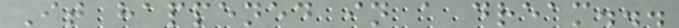It happened in a dream...
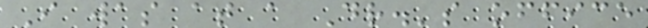I was at a Dr.'s office
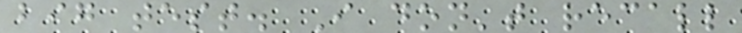big test. I don't recall
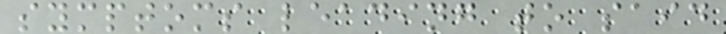symptoms leading to said
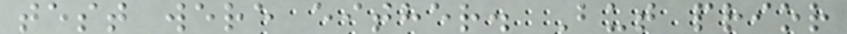test were either. But prior
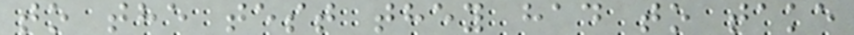to the test they had to take
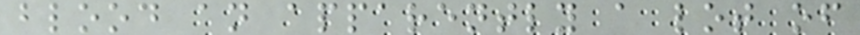blood an apparently a lot of
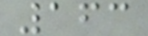163
